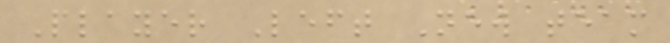Player Left New team
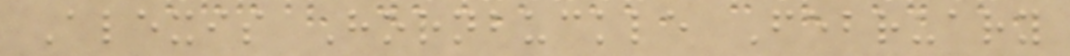Alexis Hornbuckle February
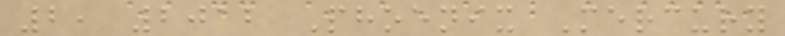2, 2012 Phoenix Mercury
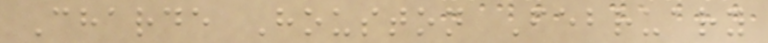Charde Houston February
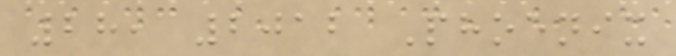28, 2012 Phoenix
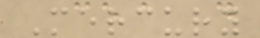Mercury
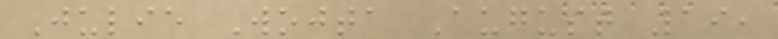Julie Wojta August 19,
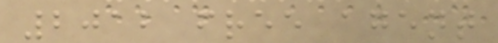2012 free agent
